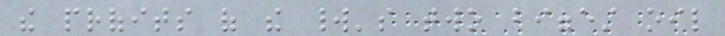the profits of the world's two biggest oil
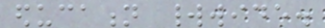education worldwide.
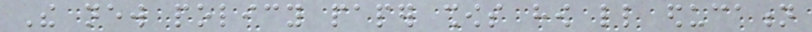The new policy paper shows how little education
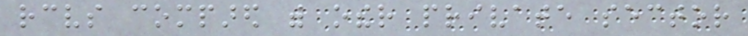receives compared with other private sector
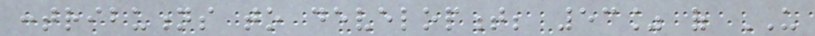contributions to development; 53% of US
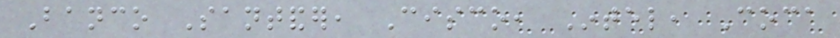Banco Santander, Cisco, Intel, Coca
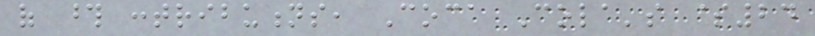of those contributions, Coca Cola's $24
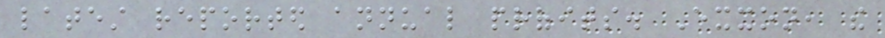latest reported annual profits. Exxon, the
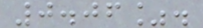0.06%.
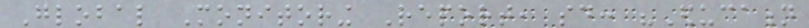Global Monitoring Report, said: "Education
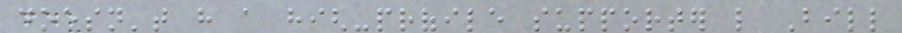doesn't have a high-profile supporter like Bill
